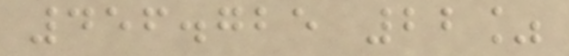456.725 22%
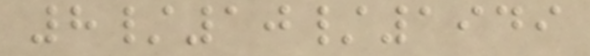8/10/1949
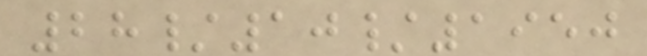28/10/1950
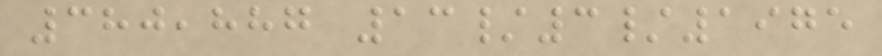380,887 13/3/1975
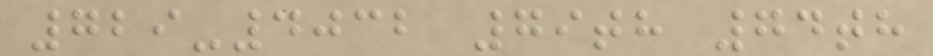729-4032 79th 74th
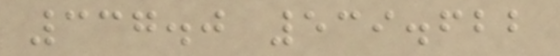337.0 539.622
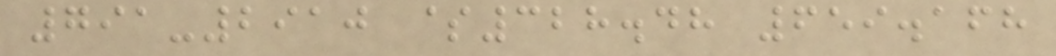791-2910 $328.48 659.168
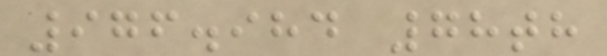976.984 78th
